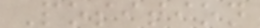Position
